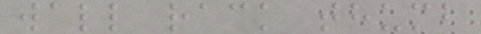wall rack thumb
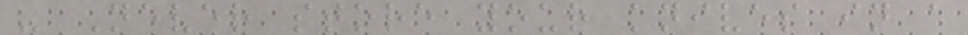- Never store your knives in a
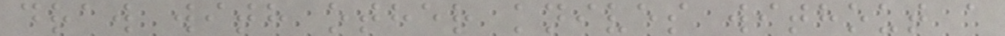draw with other knives without a
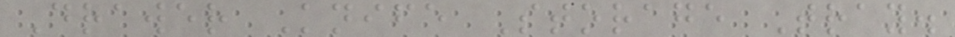Drawer Knife Storage Tray.
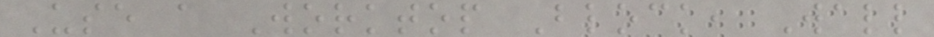Use a Worktop Block, Wall
